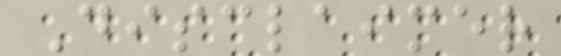Disclaimer
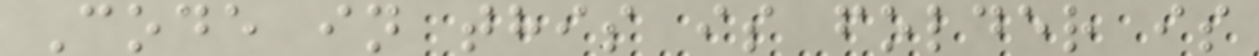Code in this is folder is
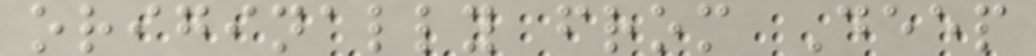originally from Deep
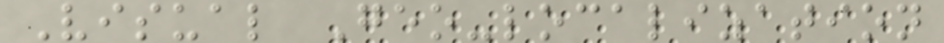Visual Geo-localization
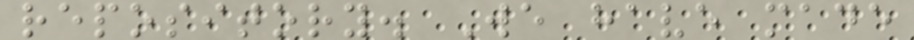repository. We have made
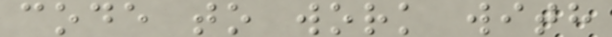code to work with
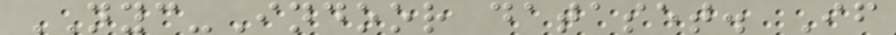NYC-Indoor dataset. If
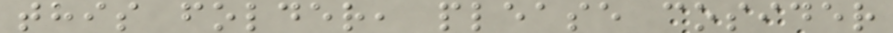this folder, please cosider
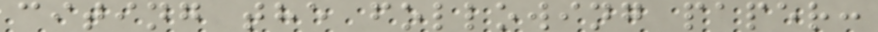citing the following paper:
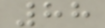88
